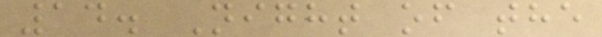14. Night of the
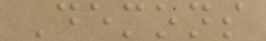Demons
